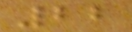22
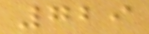729
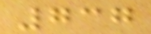737
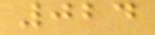024
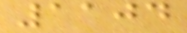1104
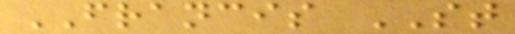FRANCIS ST
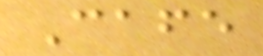Cafe
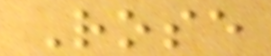Rose
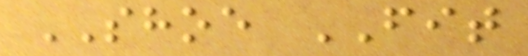SHOE FIT
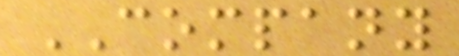COMPANY
